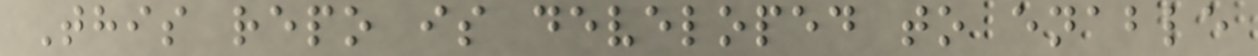This repo is developed to enable
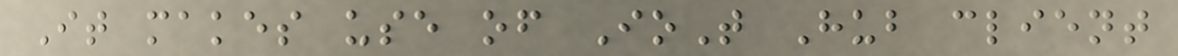It makes use of IoT Hub client
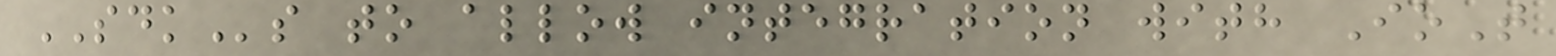SDKs to allow integration with IoT
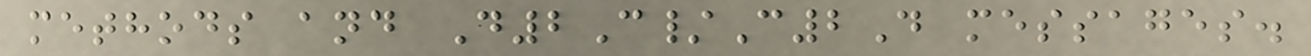methods and D2C/C2D messages.
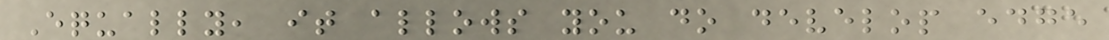Equally, it allows you do develop edge
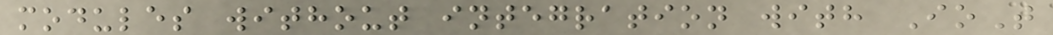modules without integration with IoT
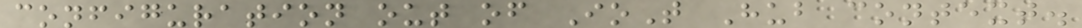configuration out of IoT Hub context.
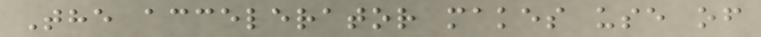The accelerator makes use of
